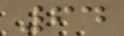64
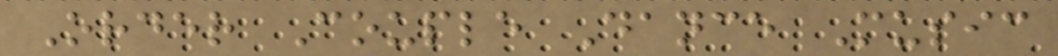Order Couple Dance Music
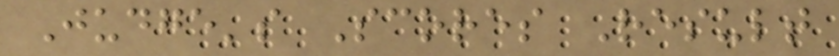Judge's Scores Result
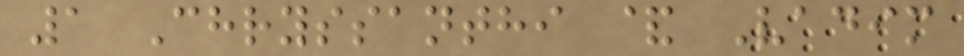1 Chryssanthi & Vadim
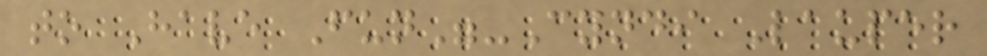to Have Fun"-Cyndi Lauper
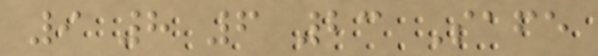9 8 6 23 Safe
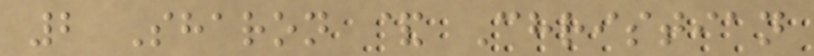2 Sharon & Christian
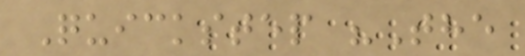Quickstep "The
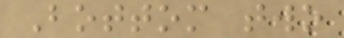Bottom two
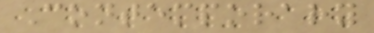Contemporary
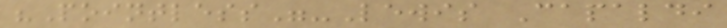"Pointless"-Lewis Capaldi
